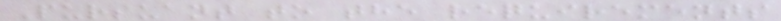Pursuant to the requirements
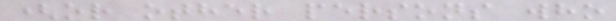(or other persons who
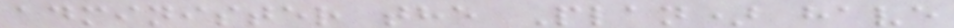administer the Plan) have
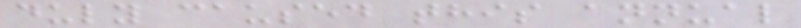duly caused this annual
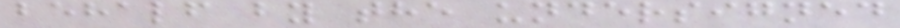behalf by the undersigned
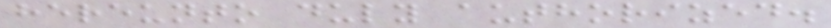hereunto duly authorized.
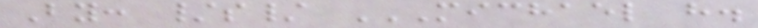By: /s/ MICHAEL H.
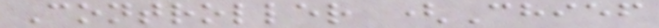Controller (Chief
